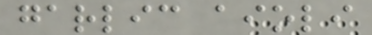garlic aioli
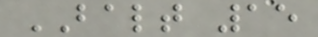BALT 15
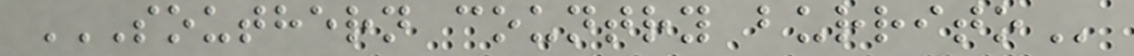SOUTHERN COUNTRY BURRITO
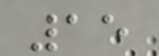15
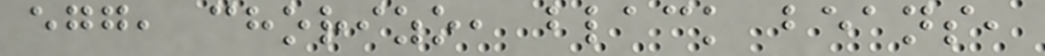egg, chorizo, black beans,
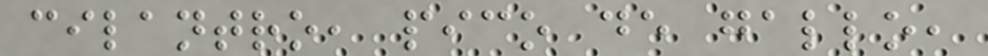cilantro, pico de gallo,
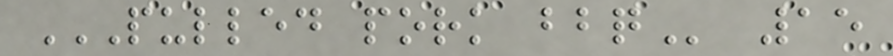PULLED PORK BBQ 15
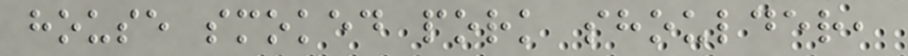house smoked pork shoulder,
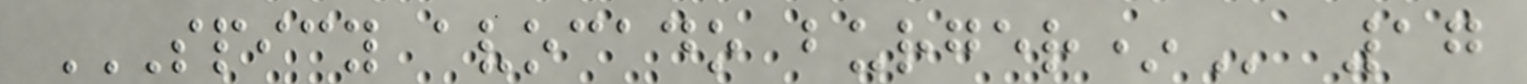SPICY AVOCADO BURGER* 17
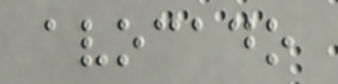avocado
